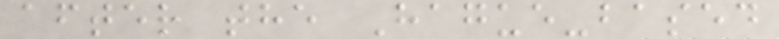after the Hague-based
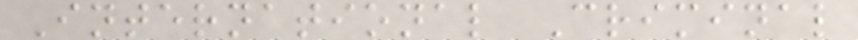International Criminal
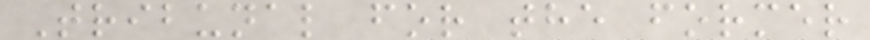Tribunal for the former
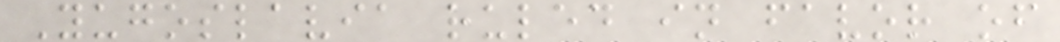Yugoslavia ruled in favor of
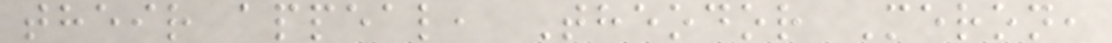their appeal, Theodor Meron,
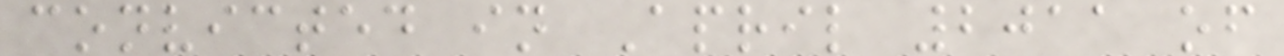convicted in April 2011 of
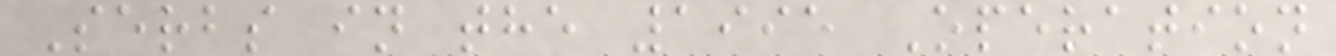Serbs in the 1995 Operation
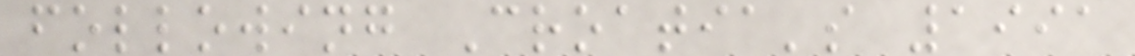following Croatia's 1991
